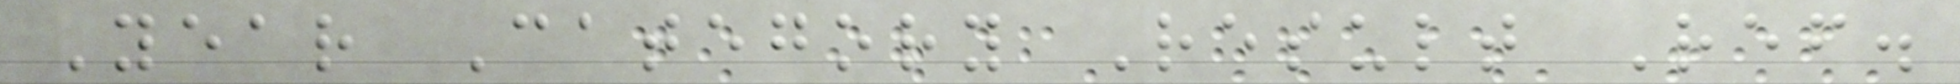Year Category Result Ref.
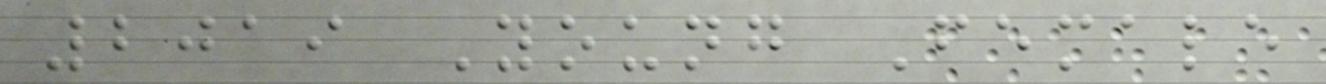2019 Young Female
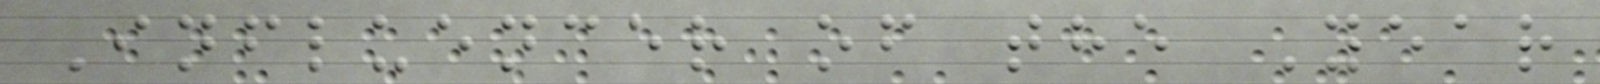Influencer of the Year
